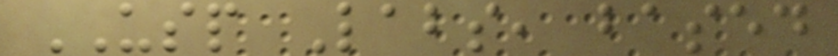USP Labs, based
